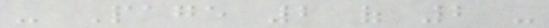- Page 2 of 2 -
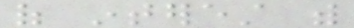of interest with
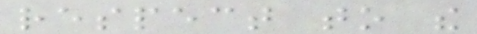respect to the
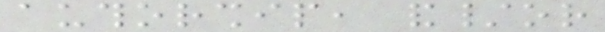authorship, and/or
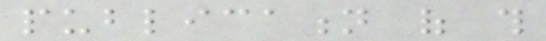publication of this
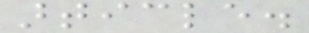article.
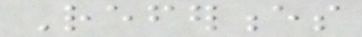References
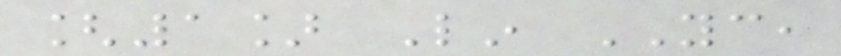[1] Lin YC,
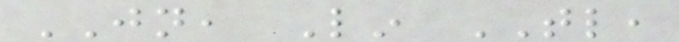JN, Lin TL,
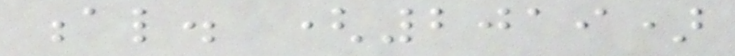al. (2019)
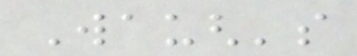Waugh's
